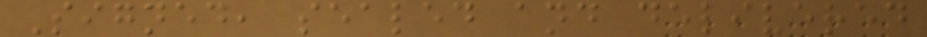Signed, sealed and delivered
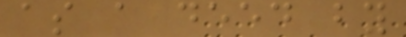as a deed by
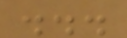...
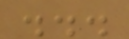...
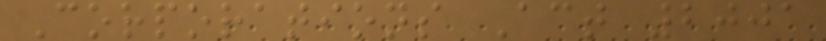Corporations Act 2001
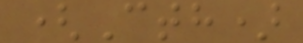(Cth)
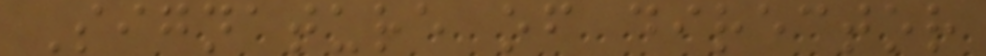Signature of director
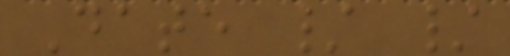Date / /
